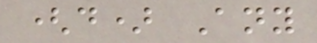(d) Any
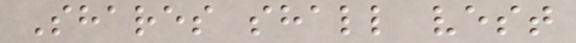Shares shall vest
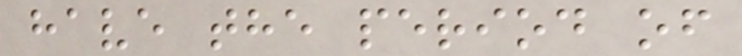have the period of
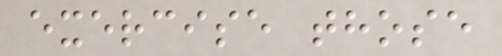exercise those
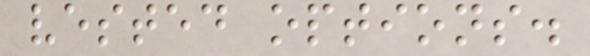vested options.
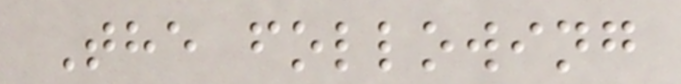The following
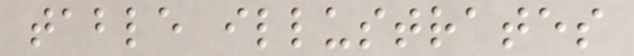table illustrates
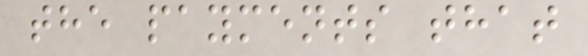the payments that
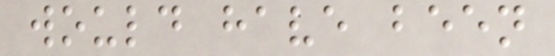would have been
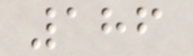186
